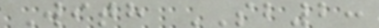With SB2:
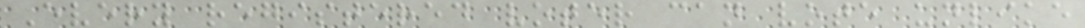Every registered voter can vote unlike
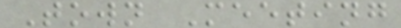Town Meeting
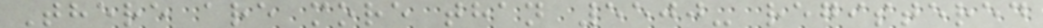There are more than 5500- registered
